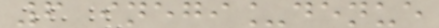6 inegi_denue
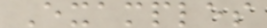Examples
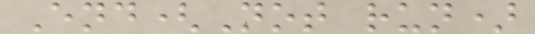End(Not run)
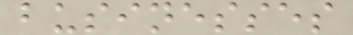businesses
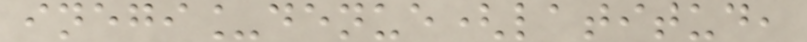inegi_denue(latitud,
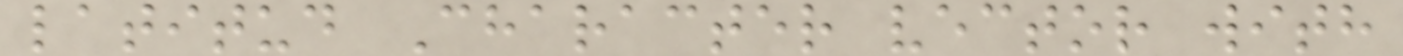latitud Character vector with
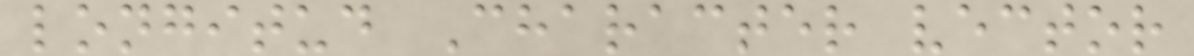longitud Character vector
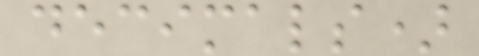decimals)
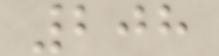208
